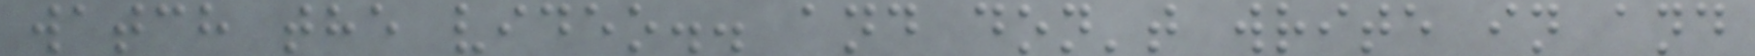watch the video.. and don't write in and
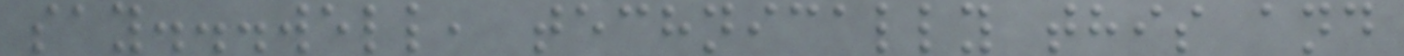say...well, technically this and
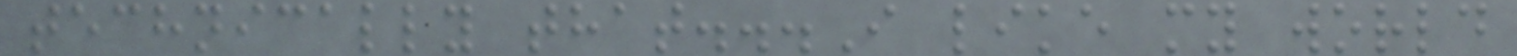technically that...I like my world
